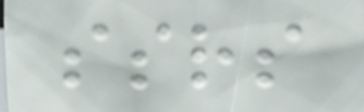ssrs
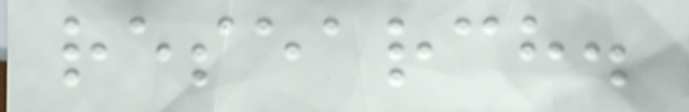research.
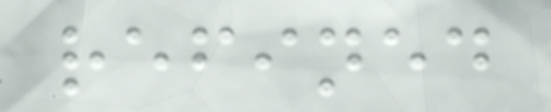refined
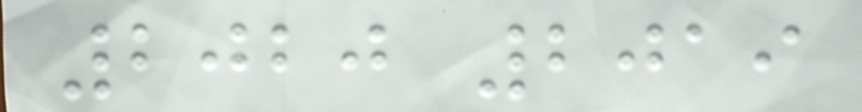2020 2019
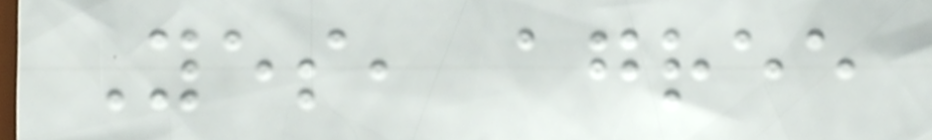Yes, agree
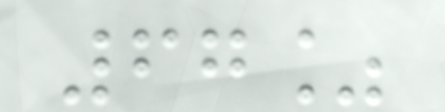67%
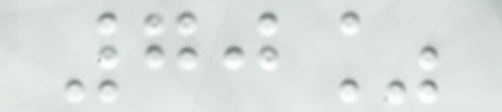70%
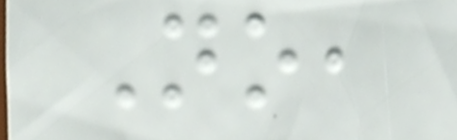No,
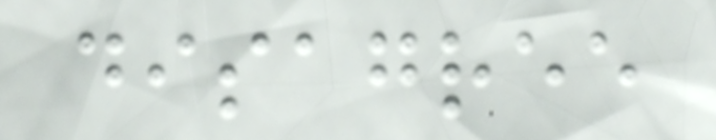disagree
